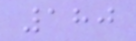180
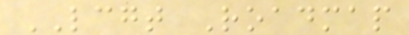LCGT Roadmap
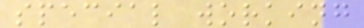special working
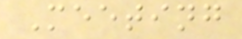Meeting
